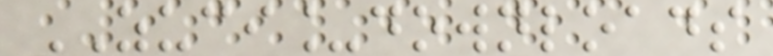ZUCI_downloads
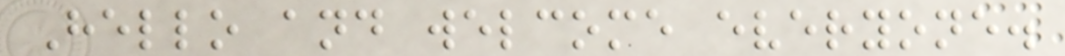Hello and welcome everyone.
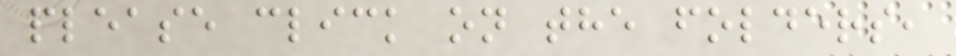please click on the folders,
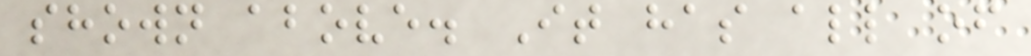shown above. It has all of
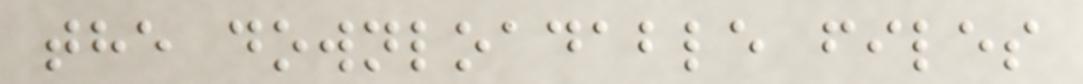the downloadable files
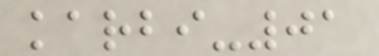karbi-01
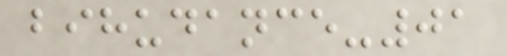bihudance-01
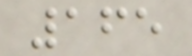165
